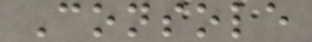Console
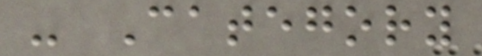- Category
